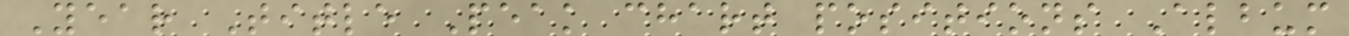Year Title Peak chart positions Album
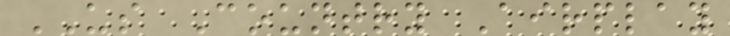US Country Airplay
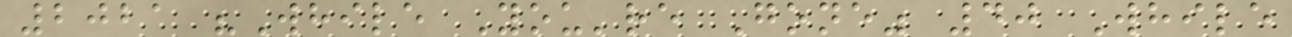2021 "While You're Gone" 40 While
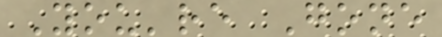You're Gone
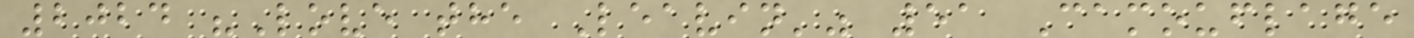2024 "Love the Leavin'" 51 Camouflage
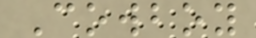Cowboy
